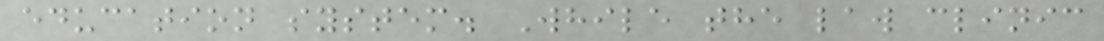education system. While the law clinic
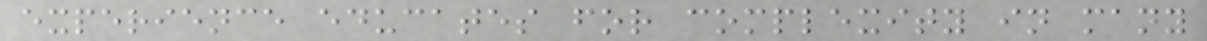experience educates for complexity in many
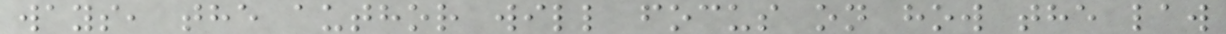ways, the author will focus on how the law
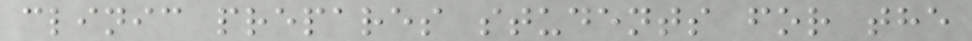clinic prepares students for the
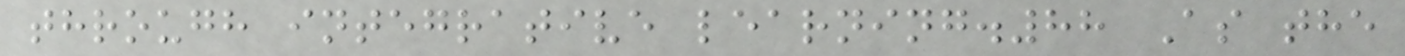through integrative learning.88 As the
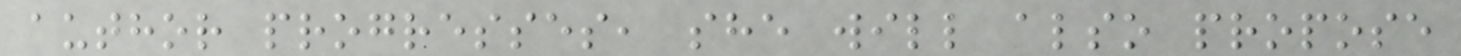author progresses, she will also propose
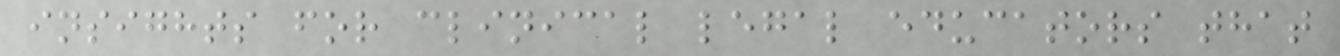insights for clinical legal educators that
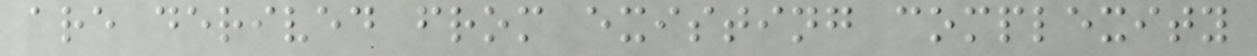are derived from existing complexity
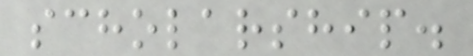scholarship.
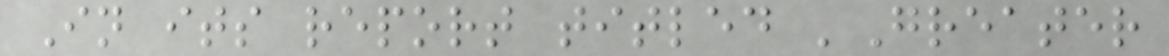In its report titled 'Greater
